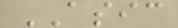ASIC
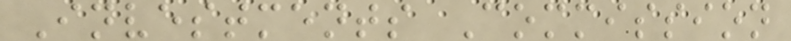Investments Commission
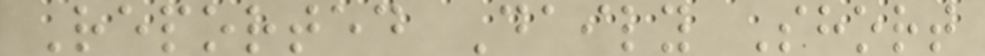Reported Daily Short
